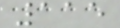115
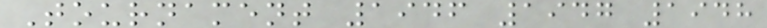Tournament 1946 1947 1948
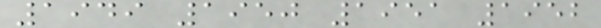1949 1950 1951 1952
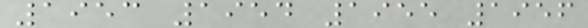1953 1954 1955 1956
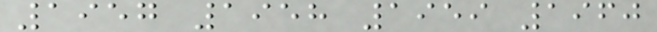1957 1958 1959 1960
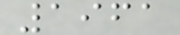1961
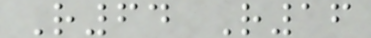R64 R16
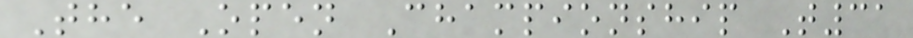The Open Championship T31
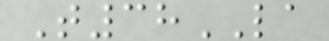T38LA
